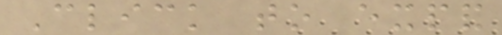Click to expand
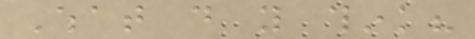What do you think?
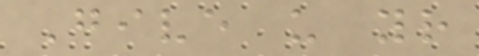Give us your
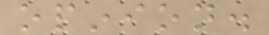opinion.
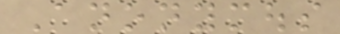Anonymous
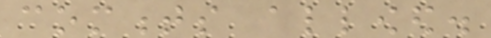comments allowed.
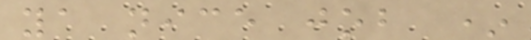ya nice job *
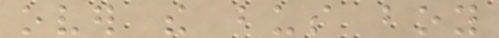over the bus boy
